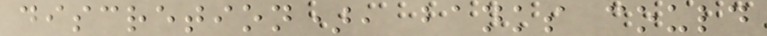discretion), banks could
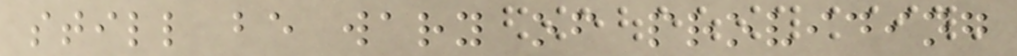still be wary of providing
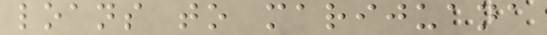loans to marijuana
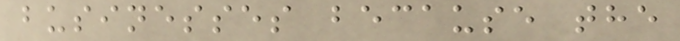businesses because the
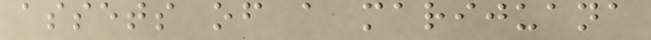assets of a marijuana
